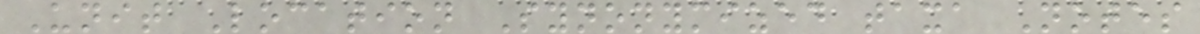Unit Location Synonymized taxa Notes
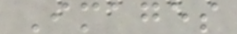Images
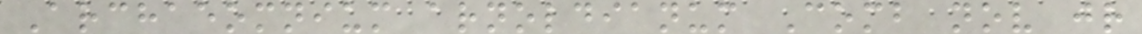Archaeomnium arnoldianum Comb nov jr
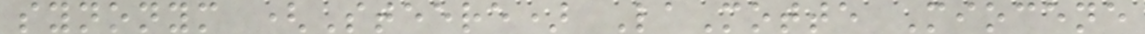synonym (Steere) LaMotte Miocene
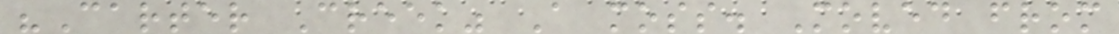"Carter Creek" A moss. Moved from
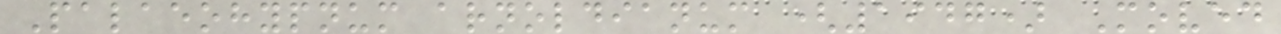Palaeohypnum arnoldianum (1947) Moved
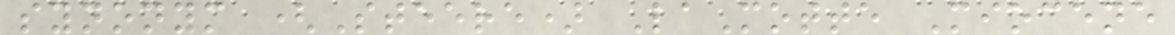synonym (Steere) LaMotte Miocene
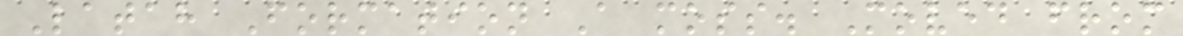Latah Formation A moss. Moved from
